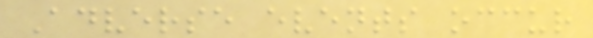Adverse events occur
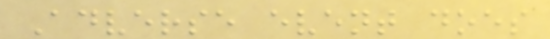Adverse event does
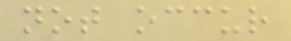not occur
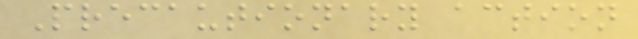Precautionary action
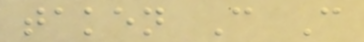taken C C
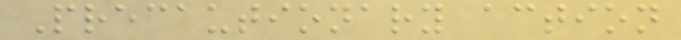Precautionary action
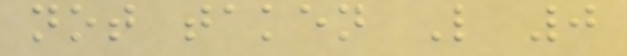not taken L 0
